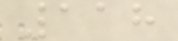118
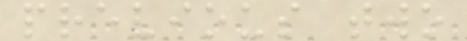previous two
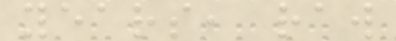years, raw
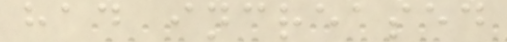had increased
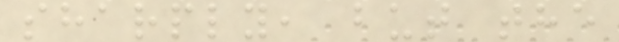sharply, but the
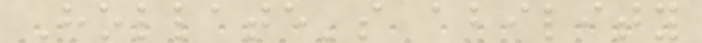Hollate's ability
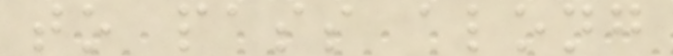to pass along
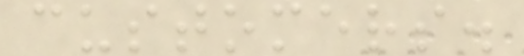customers.
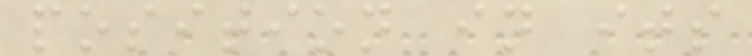position in its
